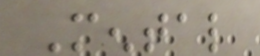Mental
